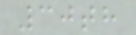30th
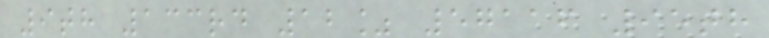9th 133rd 12% 57116 95th
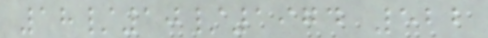18/10/1974 522
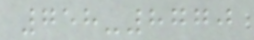758-8770
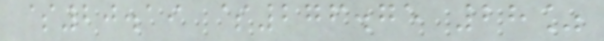$20.19 $276.75 28%
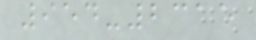954-2315
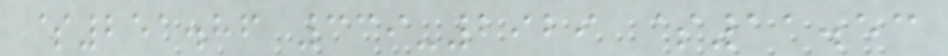$251.86 339-2929 $11.53
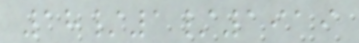18/1/1919
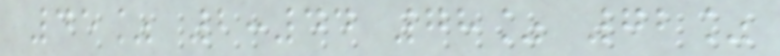45% 2:44 78% 72%
